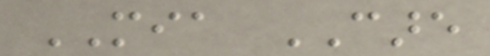MIA CARE
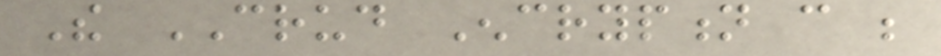The CRUD Encryption can be
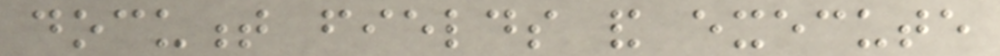document fields and execute
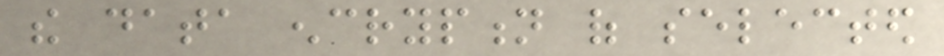the data encryption of selected
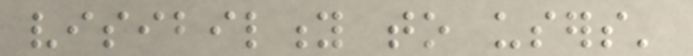visibility to users'
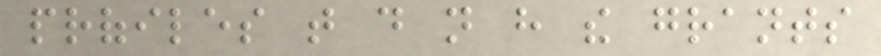profiles that do not have the grants
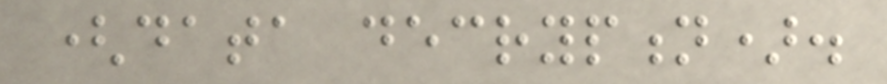(data decryption).
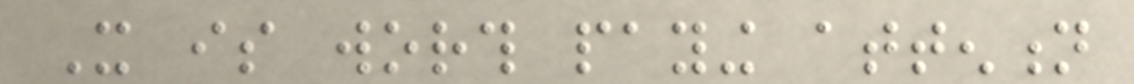It is worth paying attention
